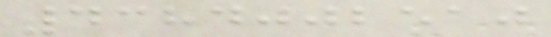4384002510
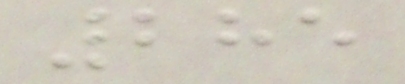285
